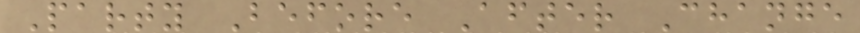Party Before After Change
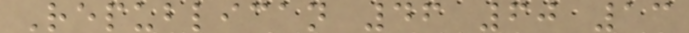Republican 46 60 13
